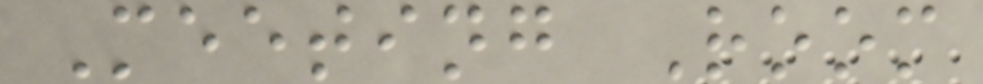Meeting Room
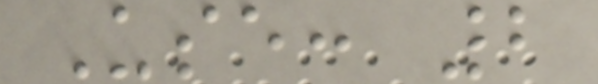Use: 2
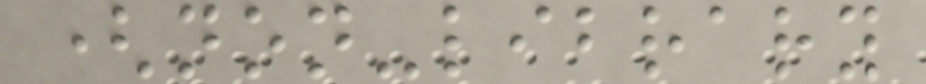(non-library
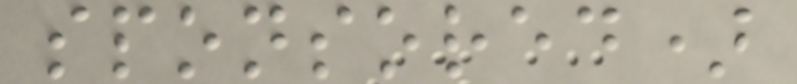sponsored)
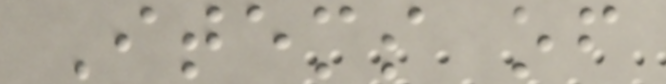Items of
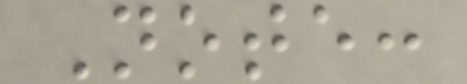Note:
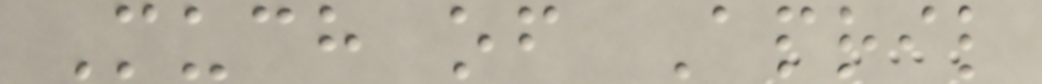Much of April
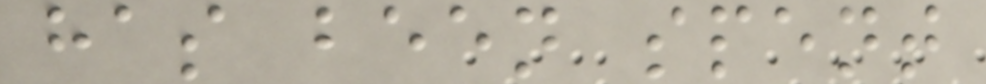has been spent
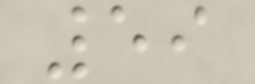59
